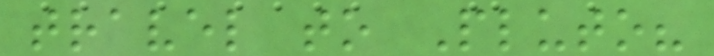travel to Pluto?
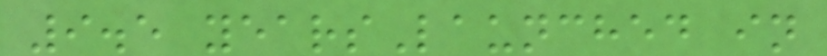9.5 yearsLaunched in
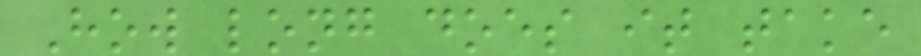How long does it take
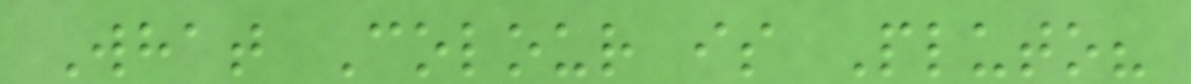What Colour is Pluto?
